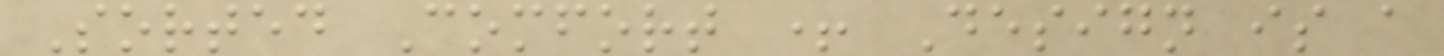Sorted Comfort + Design is a
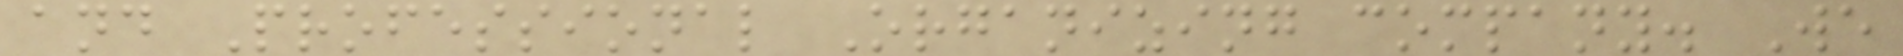and Professional Organizing company. We
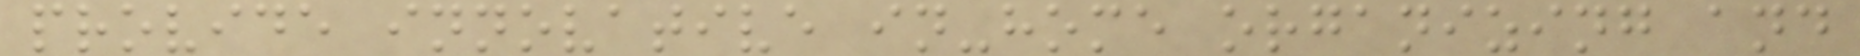provide innovative in-home organizing and
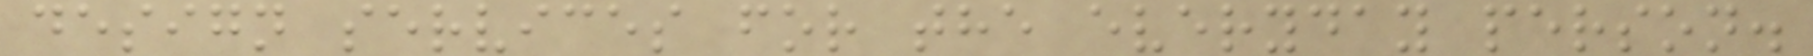design services for the everyday person.
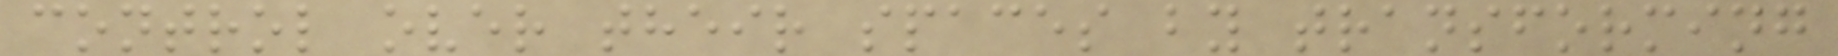control over their spaces by transforming
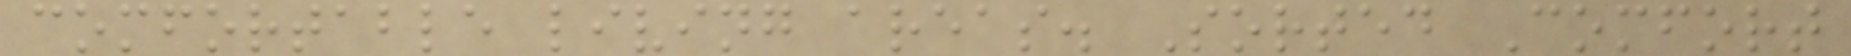comfortable living areas. Sorted Comfort
